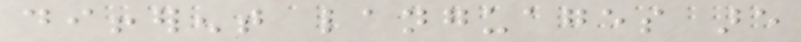different languages are
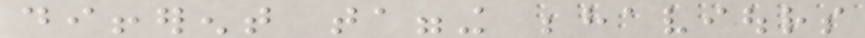different tagging behaviours
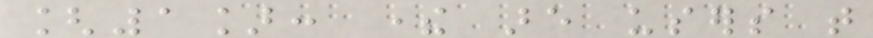[1]: there are users that
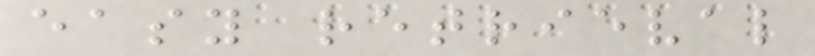easy retrieval
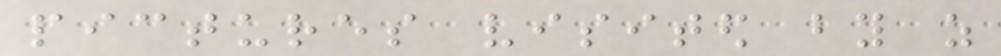pictures visited by as
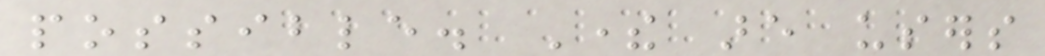possible. There are users
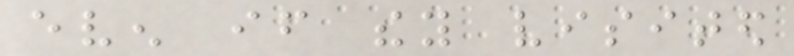even if they visited
